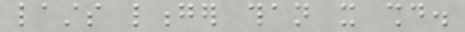lasts longer than it should.
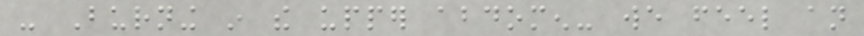- Burning in the upper abdomen- we feel an
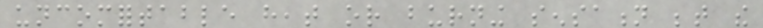uncomfortable heat or burning sensation between the
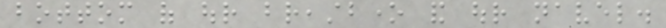bottom of our breastbone and our navel.
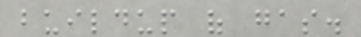buildup of gas.
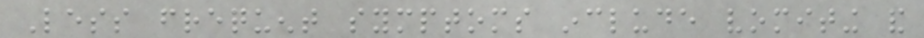Less frequent symptoms include vomiting and
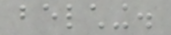belching.
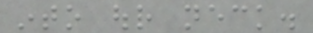into our neck.
